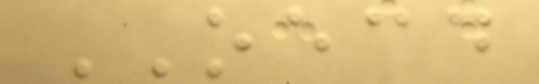OECD
